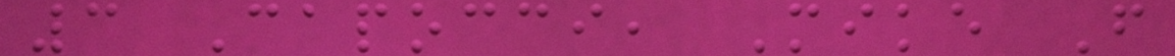3 Capocci, Mike F
